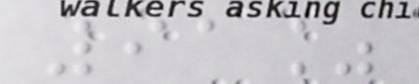91%
